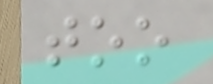too
